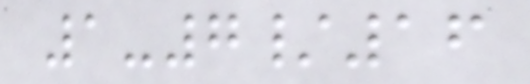1-7/16
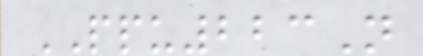PPU223N
